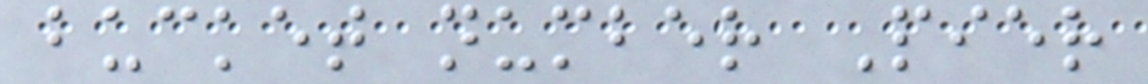bucket number Pier
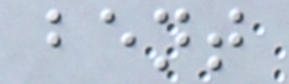bent
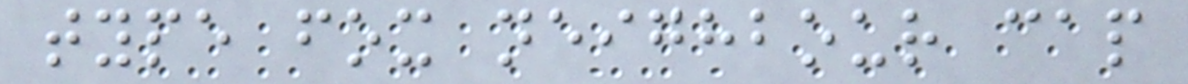type fox neighbour cap
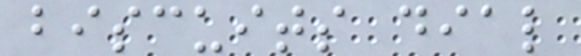biscuits dial
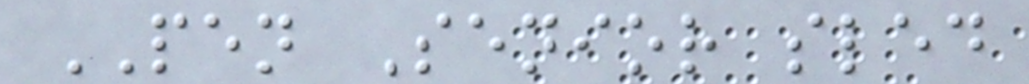PEN Senior sled
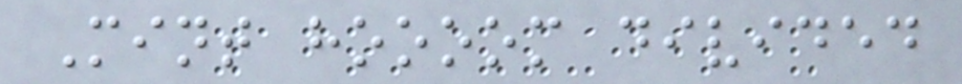Mint hoooom divided
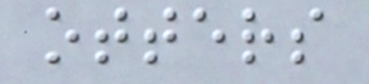otters
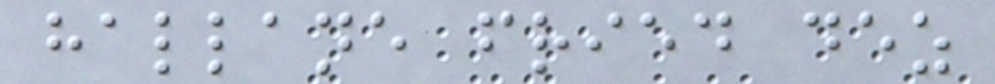hallane fried dez
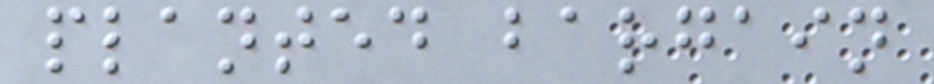planted bargain
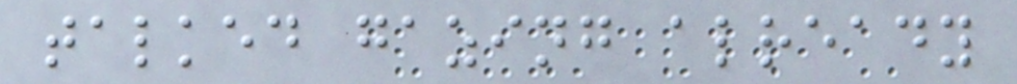talked gazing already
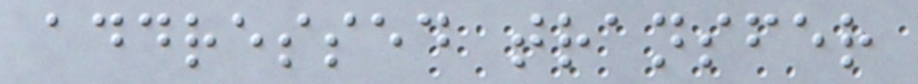addressed transfer
